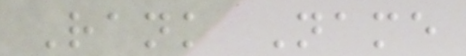Rank Name
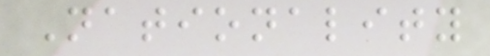Nationality
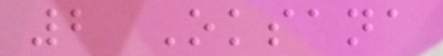2 Oksana
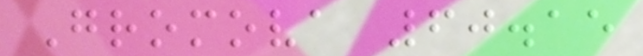Gromova 60.15
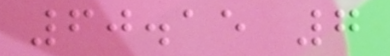60.15 7
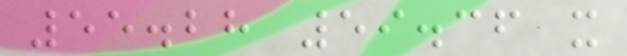55.28 59.36 x
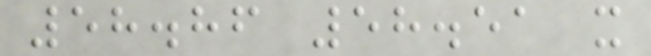58.86 58.51 x
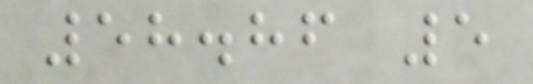58.86 5
